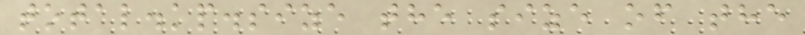total.kp.size the size of the
